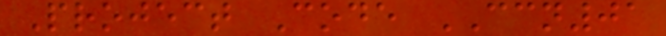Project Code CCN01
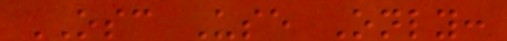OSC Use Only:
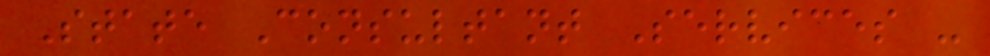State Consultant Services -
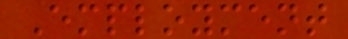Employment
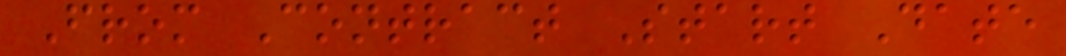From Contract Start Date
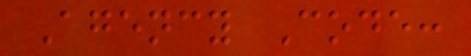Agency Code:
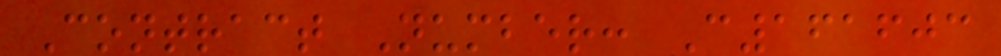Contract Number: C161603
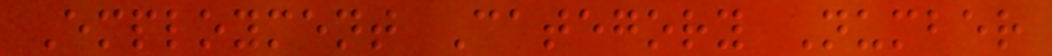Employment Category Number
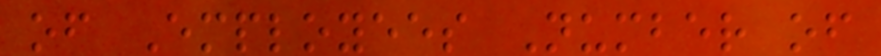of Employees Number of
